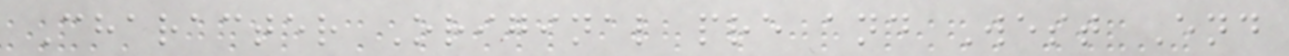Character Original pre and West End
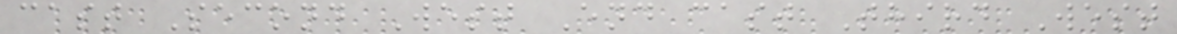cast Second West End cast Third West
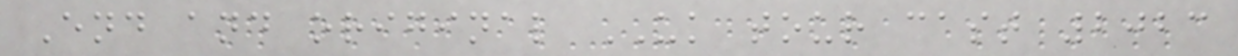End and original UK tour cast 2023
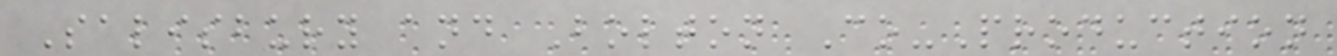Salisbury and Bolton Co-Production
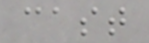cast
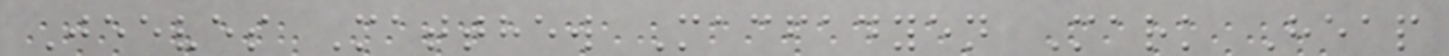Jeeves Matthew Macfadyen Mark Heap
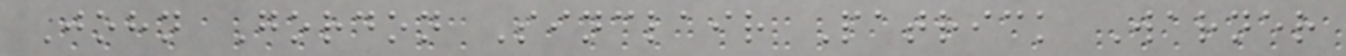John Gordon Sinclair Patrick Warner
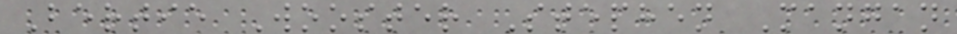Bertie Wooster Stephen Mangan
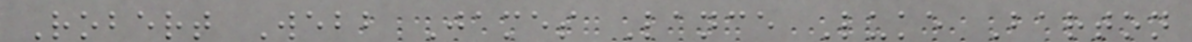Robert Webb James Lance Luke Barton
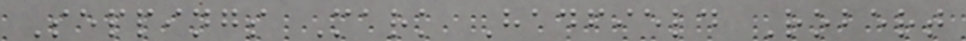Seppings Mark Hadfield Robert
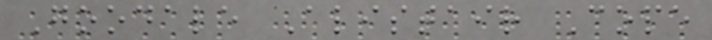Goodale Alistair Cope
